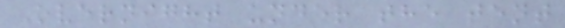Overnight under the tent
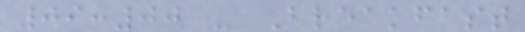09:00 - Breakfast
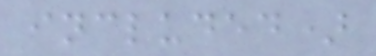included)
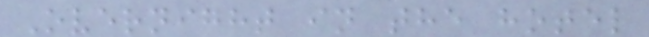Overnight in the hotel
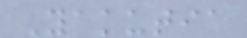Yakutia
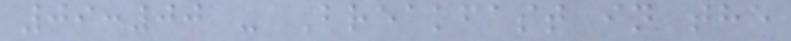09:00 - Breakfast in the
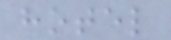hotel
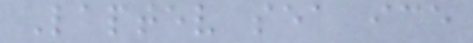Laptev sea ice
